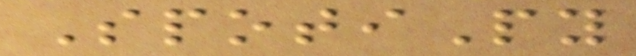SpotiPy
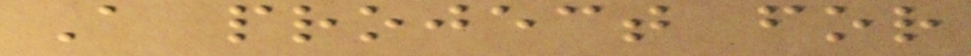A project for
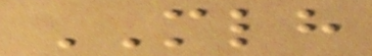MLH
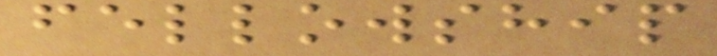fellowship
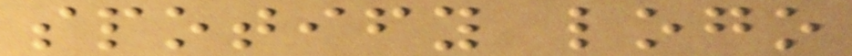spotify logo
